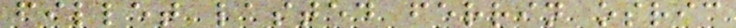fillet lasted ferrin osric
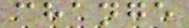change
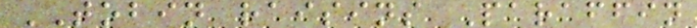TOBIN raisins Paraffin
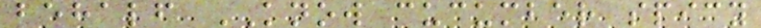behalf KNOW cucumber spicy
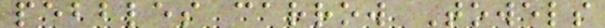pebbles carrow Towels
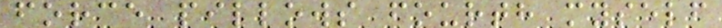force pillows fourth myself
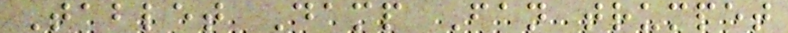Tablet Damp Fan trumpet
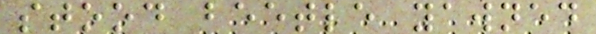stood beetle yawned
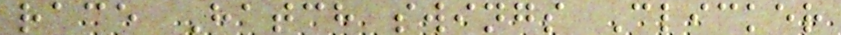race Hatch swings Clicker
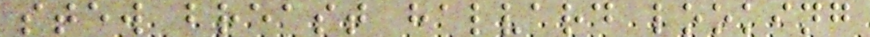stew breast halvard looking
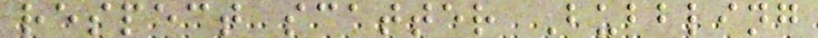respect scatter Bubbling
